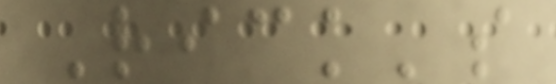Rick's
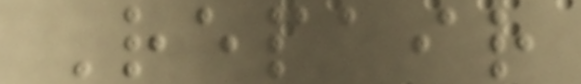Repair
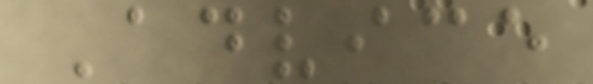Advice
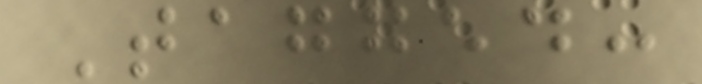Tagged:
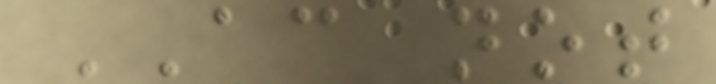AC not
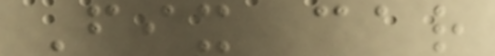Fix car
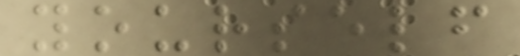yourself
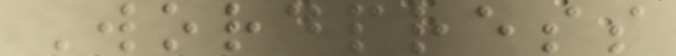Wordpress
